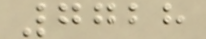7728
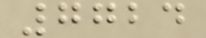7724
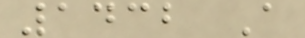1432 A
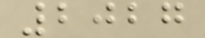2027
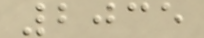2035
